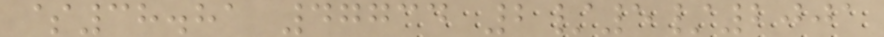$38.81 47734 2/5/2001
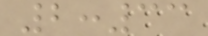2:33
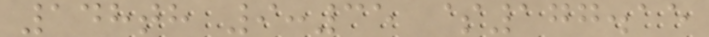148th 9:35 $177.15
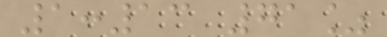1:13 71%
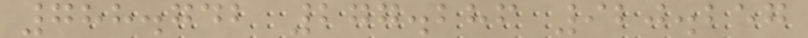788.742 277.286 920.257
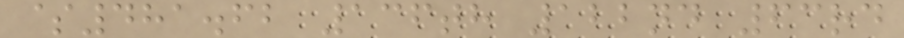$481.62 136th 122nd 63rd
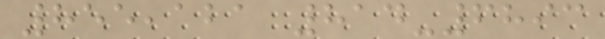855,121 814-6893
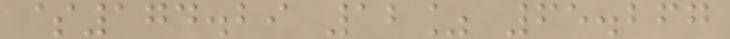$174.29 12% 65.267
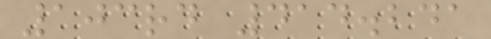103rd 414.241
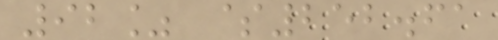92% $252.61
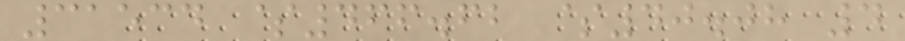31534 $466.62 $40.08 4
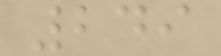249
